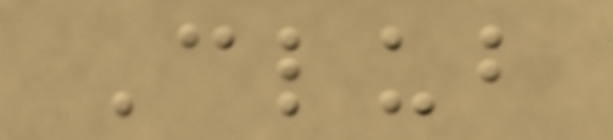Club
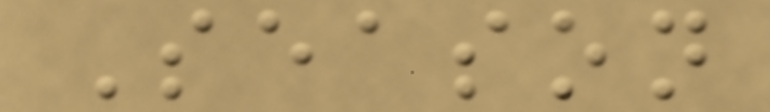Season
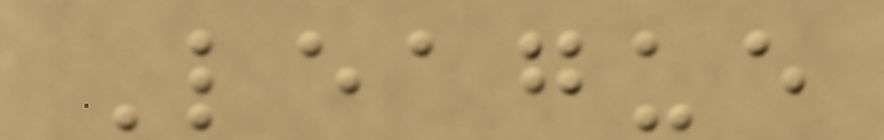League
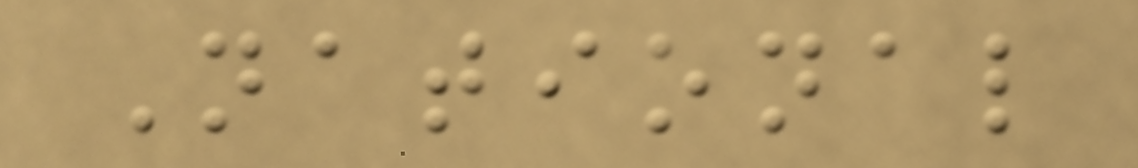National
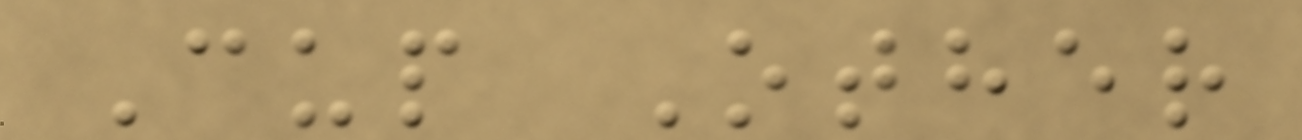Cup Other
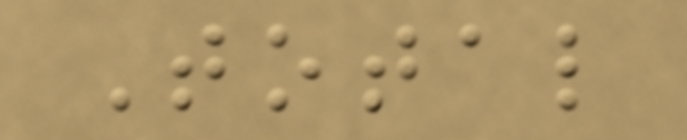Total
